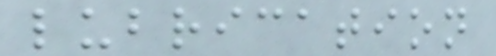lubrication
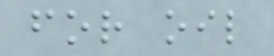for oil
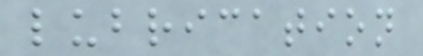lubrication
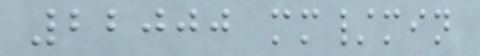22000 mm/min
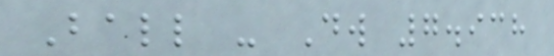Ball - Dw 7.938
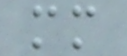mm
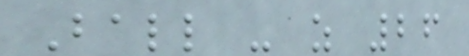Ball - z 26
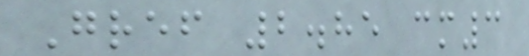Gref 2.85 cm3
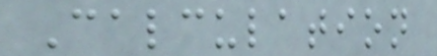Calculation
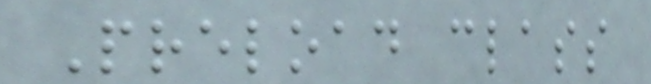Preload class
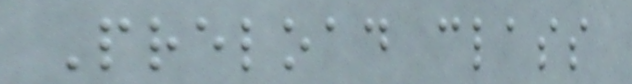Preload class
